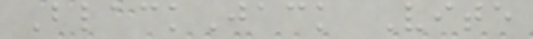BlackJack Vite
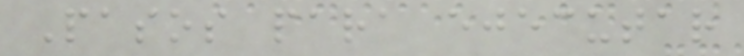Pasos para ejecutar
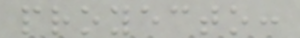proyecto:
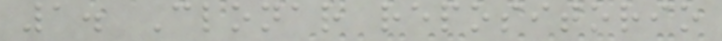1. Clonar repositorio
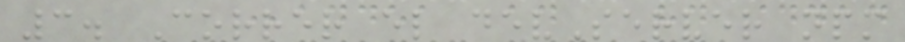3. Correr el devServer npm
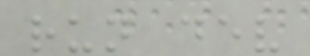run dev
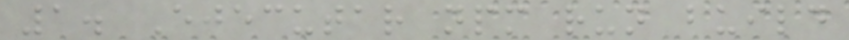1. Ejecutar npm run build
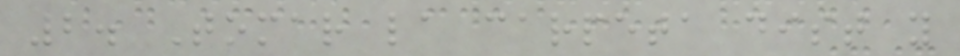2. Tomar la carpeta dist y
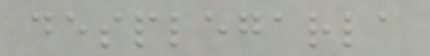desplegarla
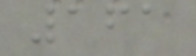161
